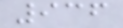936
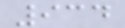934
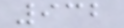932
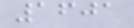1601
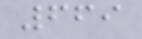669
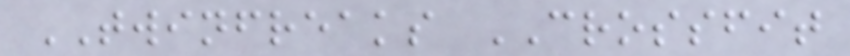TWINFREAKS CROSSFIT
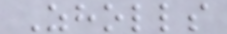Zholls
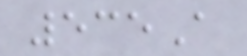535A
